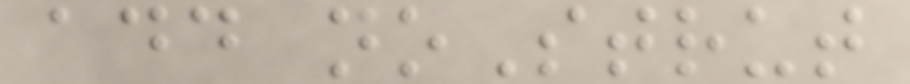add noStrut
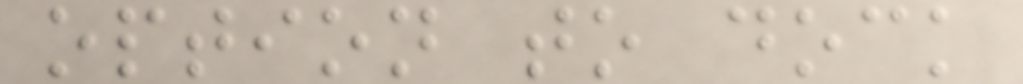option to dock
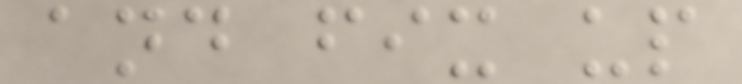and fix up
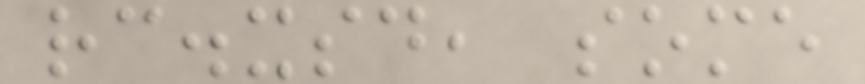rc.xsd, some
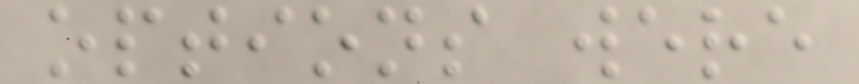options were
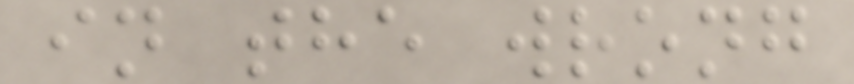in the wrong
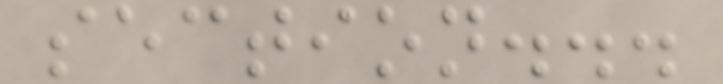section...
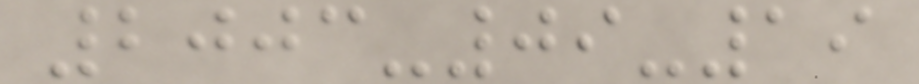2003-09-19
